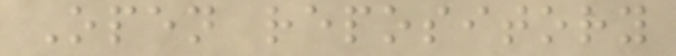Open repository
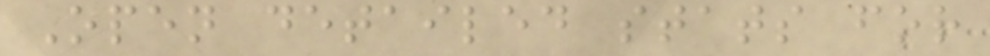Open detailed stats for
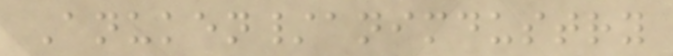Anuken/animdustry
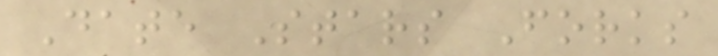Date Stars Forks
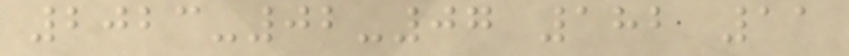2023-02-07 182 11
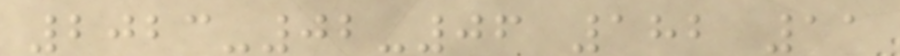2023-02-06 182 11
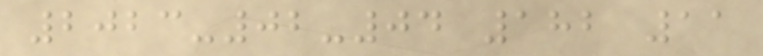2023-02-04 182 11
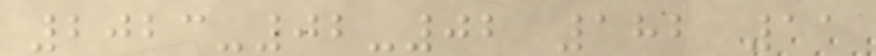2023-02-02 182 11
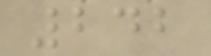242
